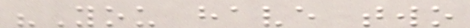"You have two
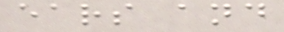ears and
